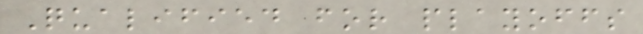Qualified for playoffs
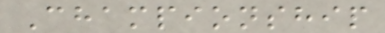Championship
